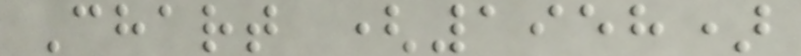Chart (1958)
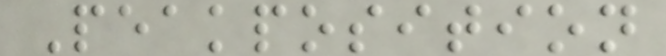Peakposition
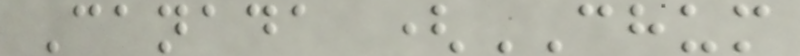Canada (CHUM
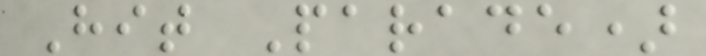Hit Parade)
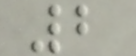2
